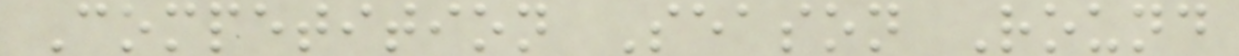Competition Season Round
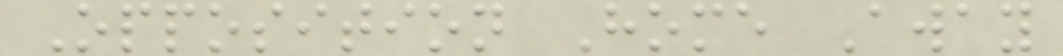Opposition Home Away
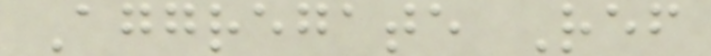Aggregate Ref
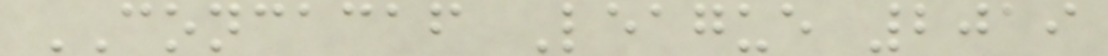CONCACAF League 2019
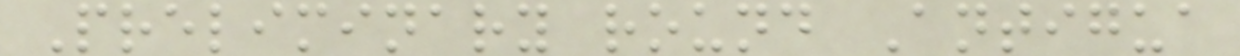Preliminary round Antigua
